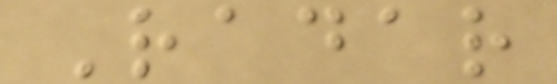Radar
